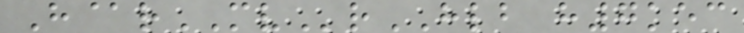H@rMVrHLB h7kec
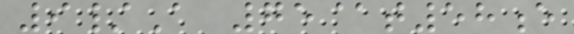9/A 75@t58e
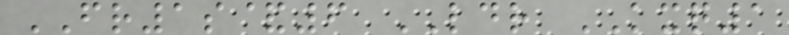FR1s&6 LDR KXQ1
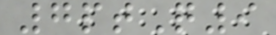7ptQ9
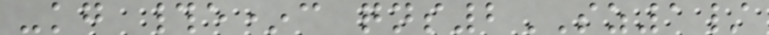-kg #e*c qns2SZ1/
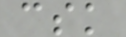csk
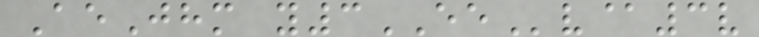AeJhm y3EEv@3v
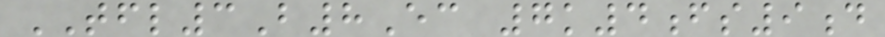TFL3B8Ec 7k4fs9d
